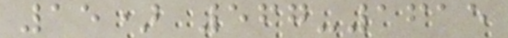15) 567-1615
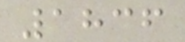1836
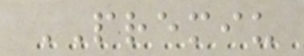PREMIU
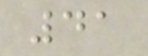41
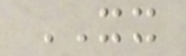XX
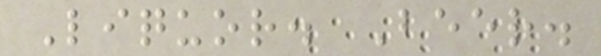Liquor. Beer.
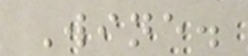Wine.
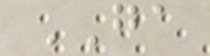GA
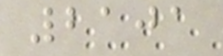2101
